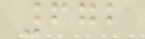672
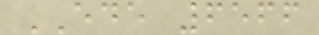EDE 6566
